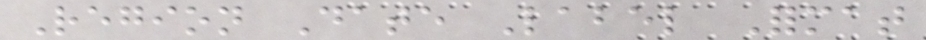Region Date Label Format
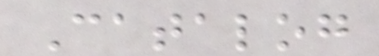Catalog
